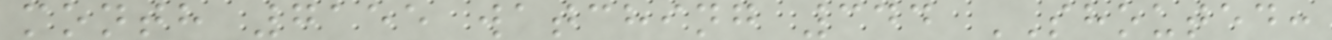month 7155 watching 344 SHOUTED:
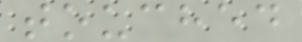touched
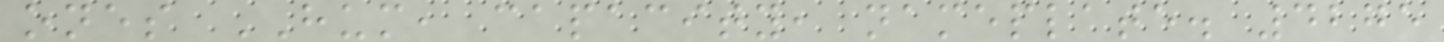ones HUM, capacity, nameplate. 4275
